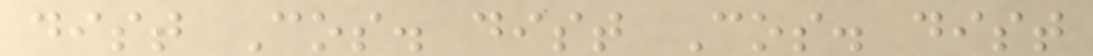dist Cos. dist Cos. dist
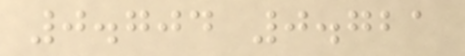0.704 0.721
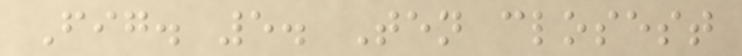Fig. 5. Ten closest
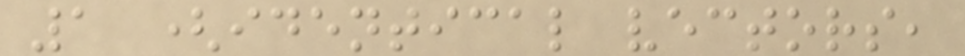1 (identical vectors,
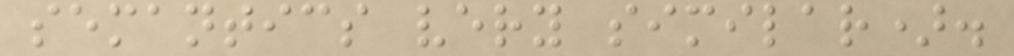semantics very similar).
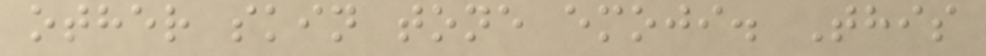other skin tone emoji. This
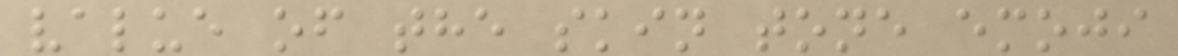value of the skin tone emoji
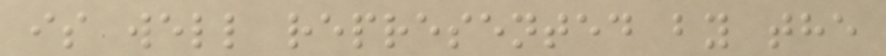is well represented by the
